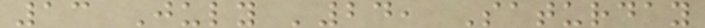13 July '24, Saturday
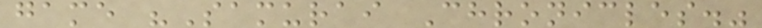game "Samurai Chronicles."
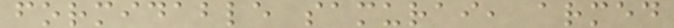formidable samurai, armed
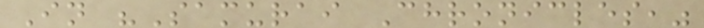In "Samurai Chronicles,"
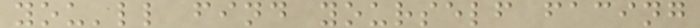you'll find yourself facing
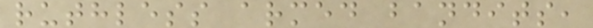ruthless armed bandits,
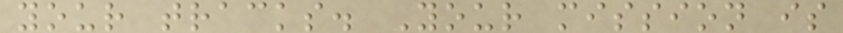your tracks. Your mission is
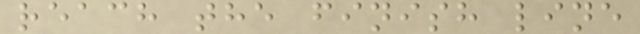reach the finish line
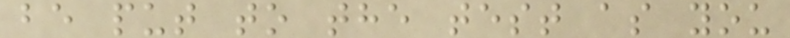be put to the test as you
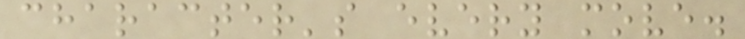character's every move.
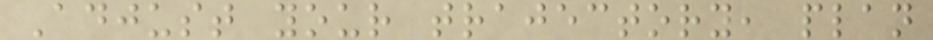Adjust your trajectory, plan
